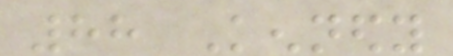88 Kennedy
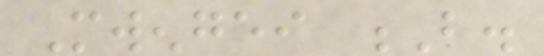Mwengei B.
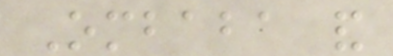Ombaba and
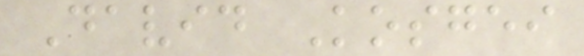David Kosgei
